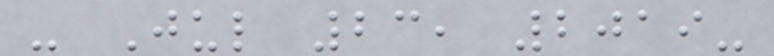- Jul 23, 2019-
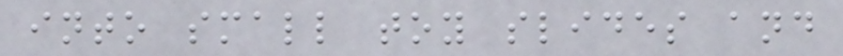into small toy slides and
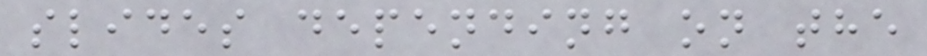slides depending on the
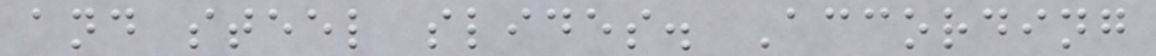and steel slides. According
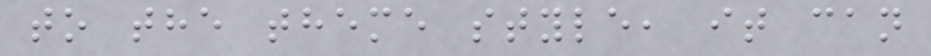to the theme style, it can
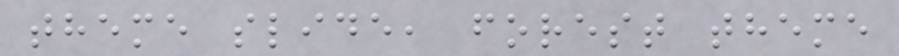theme slide, forest theme
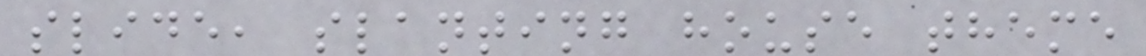slide, slanting house theme
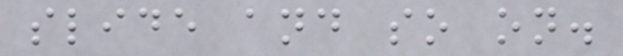slide and so on.
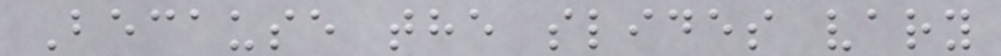Because the slides vary
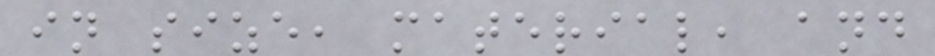in size, material, and
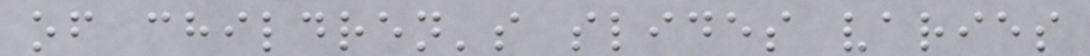of children's slides varies
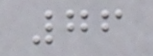76
